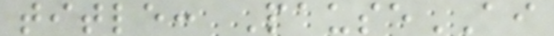title: PauseAI
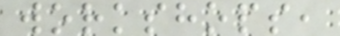workshops,
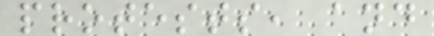protests, and
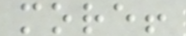more!
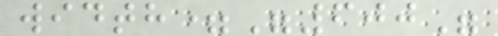width="600"
